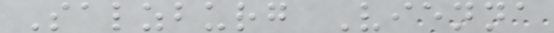Salzburg Vienna
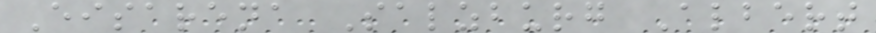Eisarena Salzburg Albert
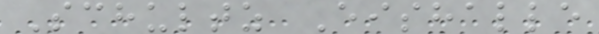Schultz Eishalle
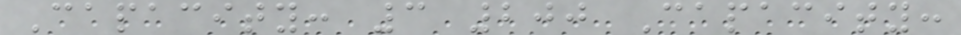Capacity: 3 200 Capacity:
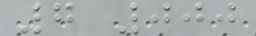7 000
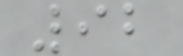92
